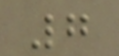7
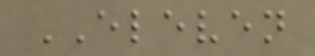ELEVEN
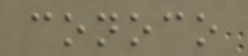conoco
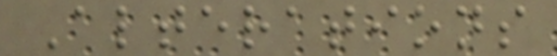Alterations
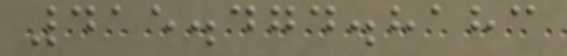415.474.8183
